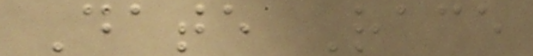Date Race
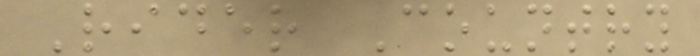Rider Country
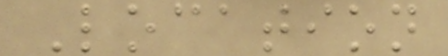Location
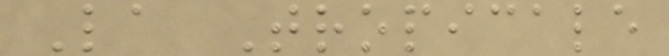La Tropicale
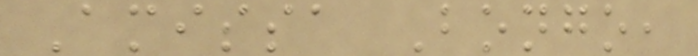Amissa Bongo,
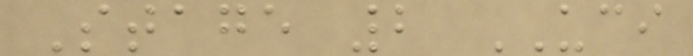Stage 2 UCI
